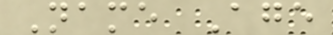Name Age
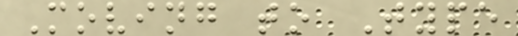Moving to Type
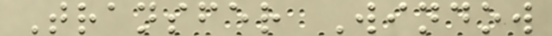Transfer Window
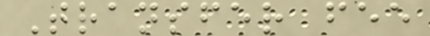Transfer fee
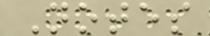Notes
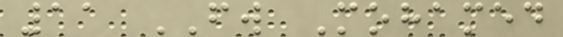11 FW Mohamed
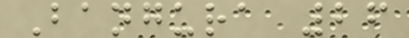Bangura 26
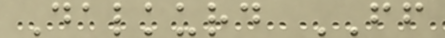Dalkurd FF
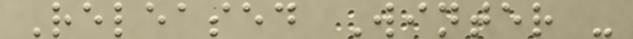Released Winter -
